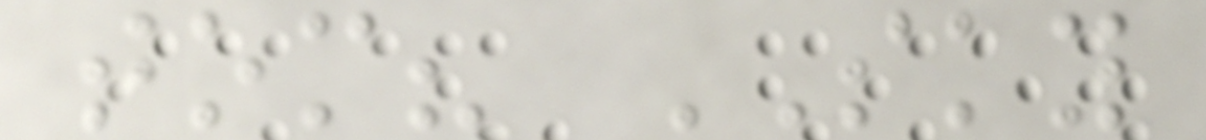tom? SKY
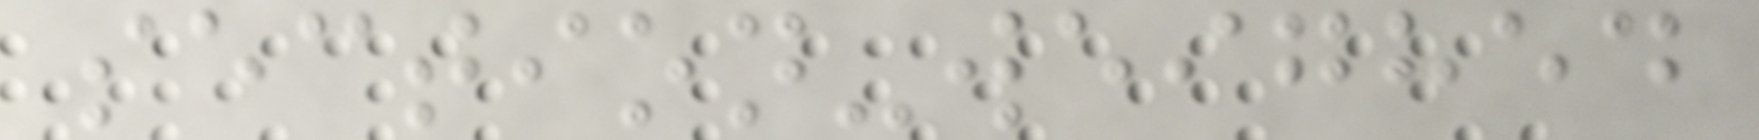section-weighed
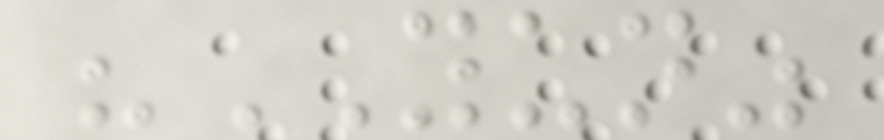"YUN"
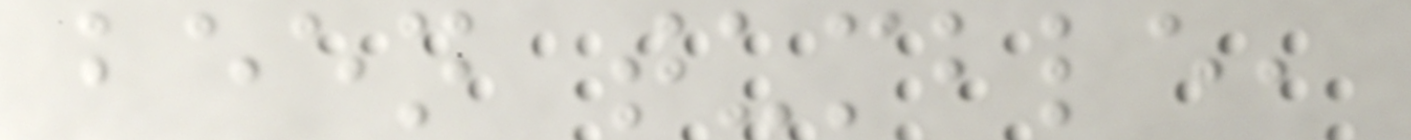been tumble,
